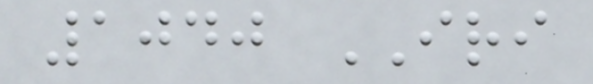1040 IRI
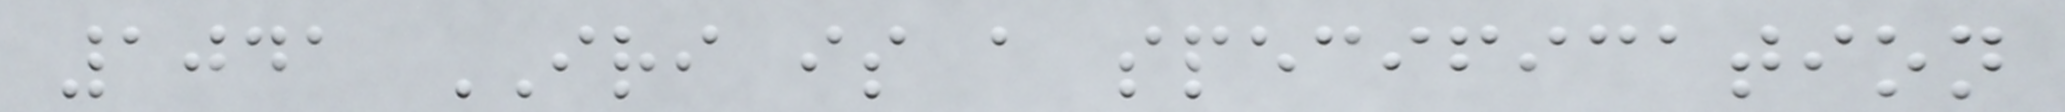1041 IRI is a specification
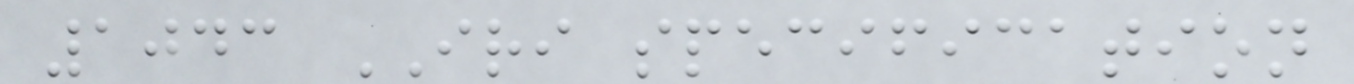1043 IRI specification
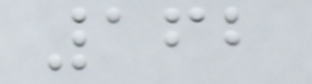162
